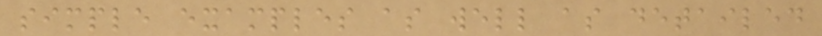simple examples as well as detailed
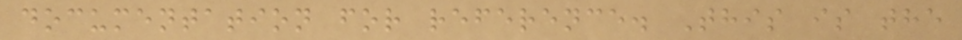documentation for reference. This is the
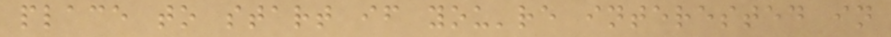place to start if you're interested in
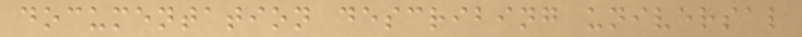documentation describing universal
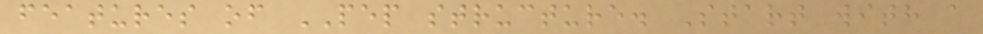features of PEP structure. Start with a
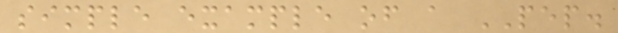simple example of a PEP.
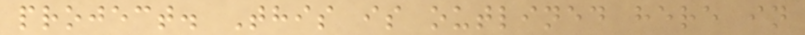project. This is outlined here in
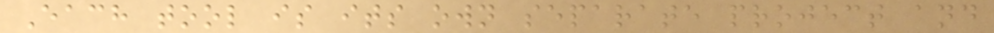Each tool is its own separate project and
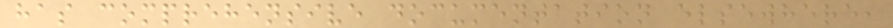has comprehensive documentation elsewhere,
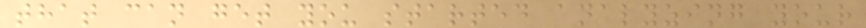that can get you started analyzing your
